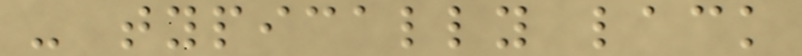- typically lack
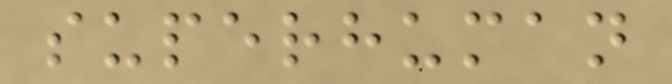superhuman
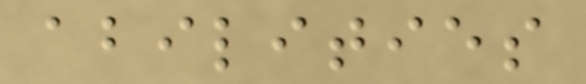abilities
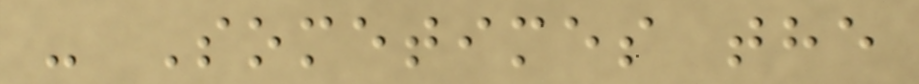- Sometimes the
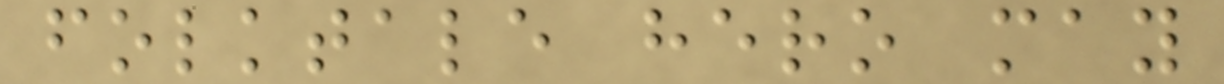folktale hero may
